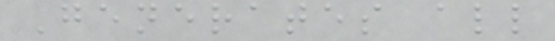Generates all
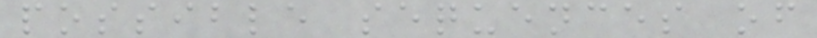possible sequences of
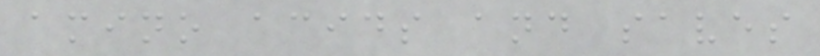amino acids and saves
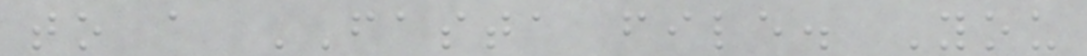to a FASTA file. You
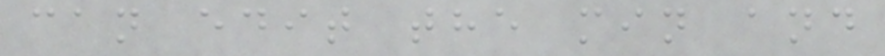can edit the min and
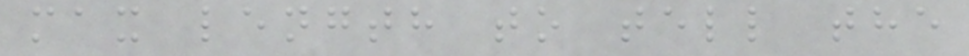max length to tell the
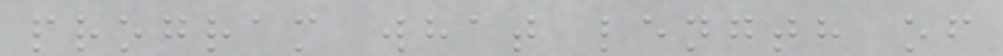program what length of
